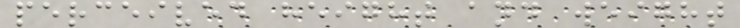perceived height and weight
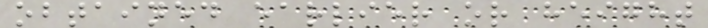obtained earlier or height
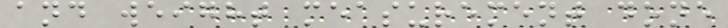and weight measurement done
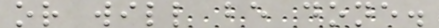or will be done.
